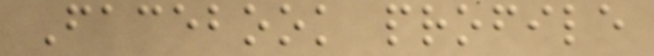Facebook profile
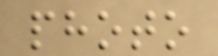photo
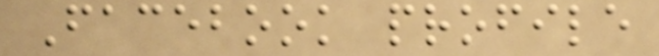Facebook profile
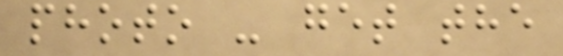photo - get the
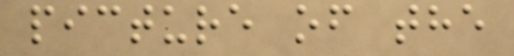picture of the
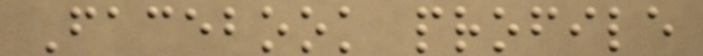Facebook profile
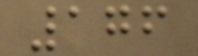176
